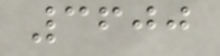3600
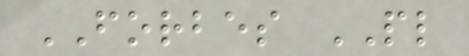FORBES PL
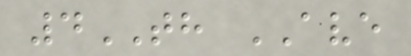4TH AVE
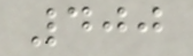400
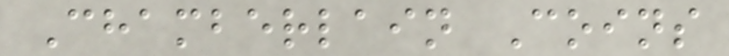Chamberlain Coins
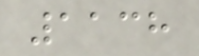1138
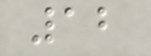12
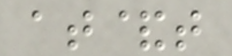at&t
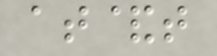at&t
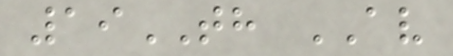19TH AV
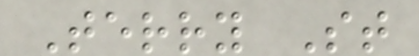Terry St
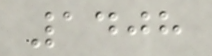1408
